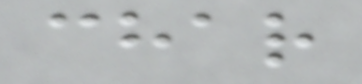char
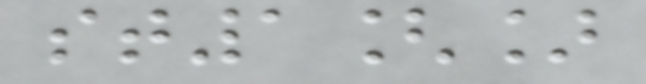st1[]
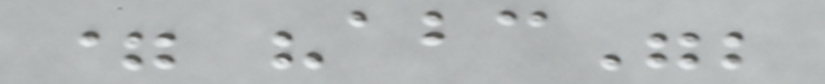= "abc";
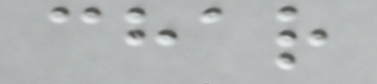char
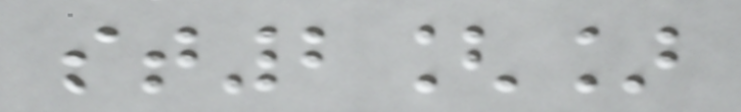st2[]
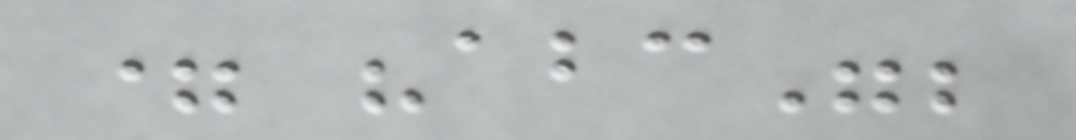= "abc";
